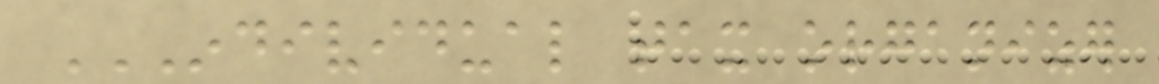INDIVIDUAL TAX ORGANIZER
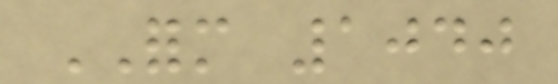FORM 1040
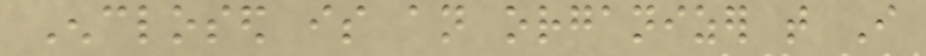Enclosed is an organizer that I
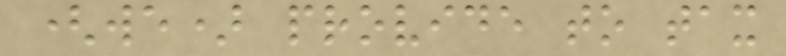(we) provide to tax
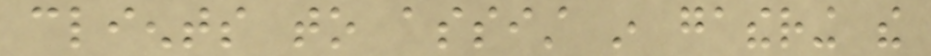clients to assist in gathering the
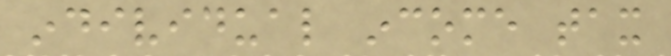individual income tax
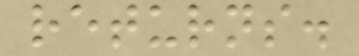returns.
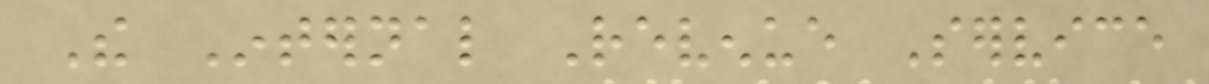The Internal Revenue Service
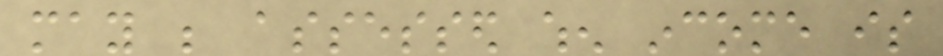may be assessed when income is
